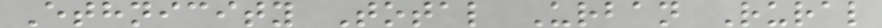Ethnicity Total Urban Rural
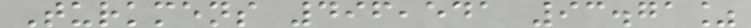Turkmens 496,541 93.71%
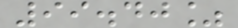99.40%
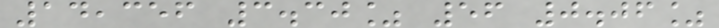14,356 3.30% 56 0.06%
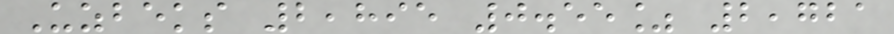Uzbeks 2,895 0.55% 2,721
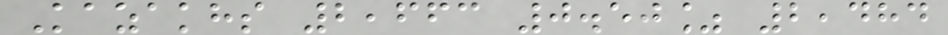Kazakhs 2,663 0.50% 2,484
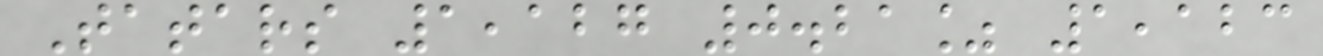Tatars 1,127 0.21% 1,123
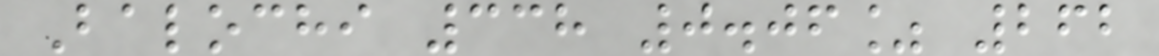Balochi 338 0.06% 262
